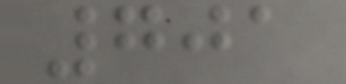701
